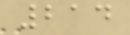214
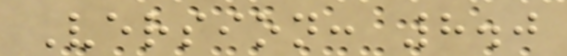Version: 8.0
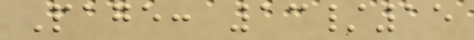Page: 13/15
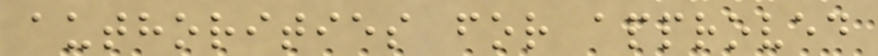authorities for approved
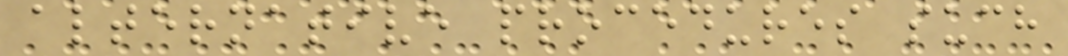alternative procedures such
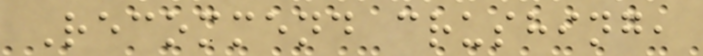Recommend crushing,
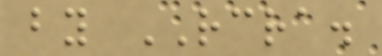by RCRA.
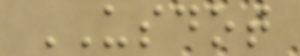USDOT
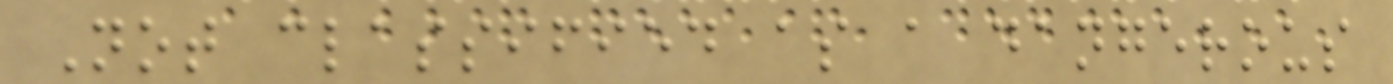Not classified as a dangerous
